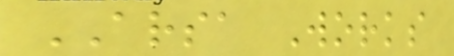ARSA Works
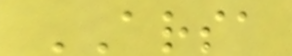ARSA
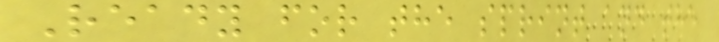Ready for the sprint and the
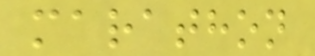marathon
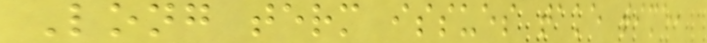Long term issues take time,
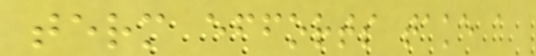term efforts take a
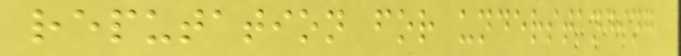reputation for understanding
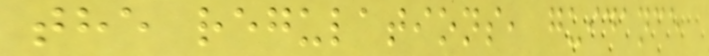the regulations, guidance
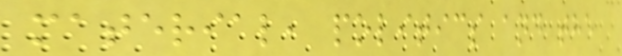material, politics and the
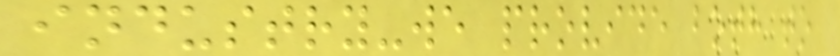industry-we provide both to
